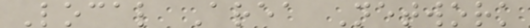Local Area Network
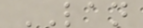LAN
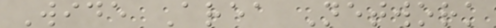Wide Area Network
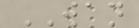WAN
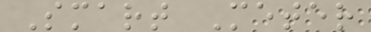Smart Meter
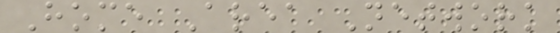Home Area Network
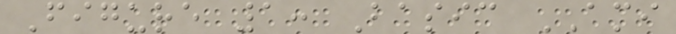Figure 1: Basic AMI
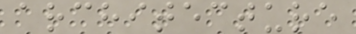architecture
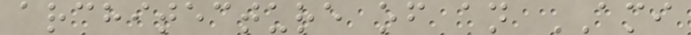architecture of an AMI
